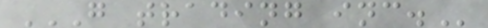G TRADING INC.
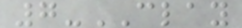7-CLAY
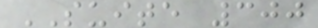SUITE 300
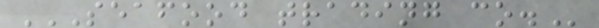SEAFOOD TRADING CO.
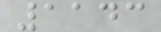1143
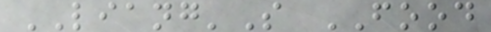LIANG'S FOOD
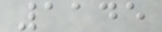1145
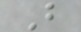B
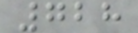728
